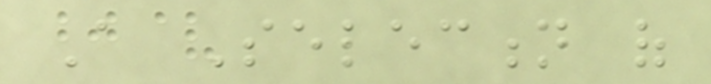A Selection of
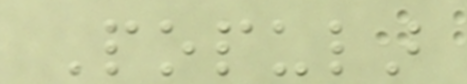Popular
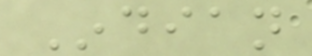Indian
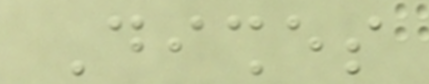Dishes
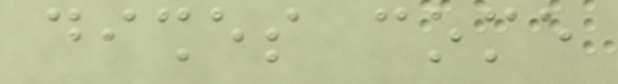dishes come
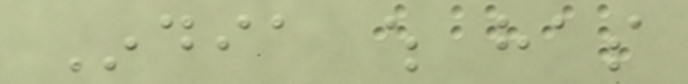India which has
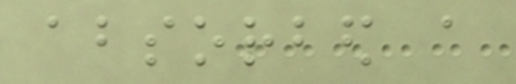absorbed a
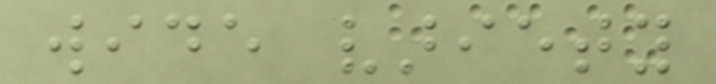wide variety
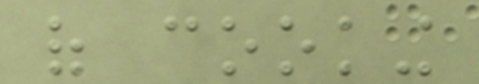of cooking
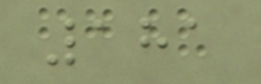181
